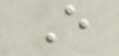E
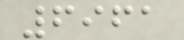6961
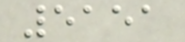5151
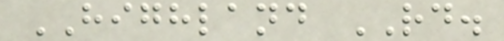HIGHLAND RD.
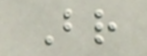Br
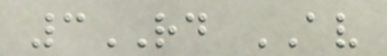3RD AV
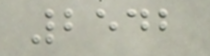2542
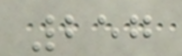257
